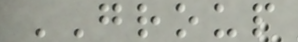GROUP
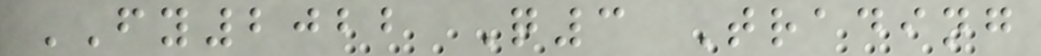FY2022 Q3 Trading
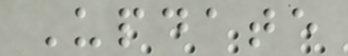Update
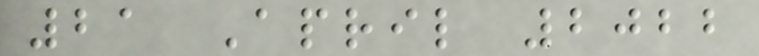21 April 2022
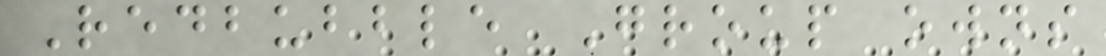Redbubble Group owns
